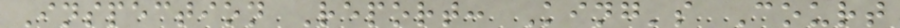Inspection Report: King's Court
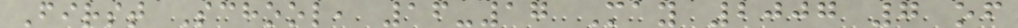First School, 16-17 May 2007 7 of
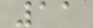11
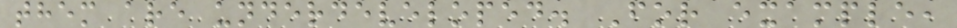them are underdeveloped. For example,
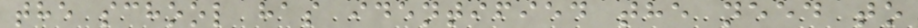the school has identified the need to
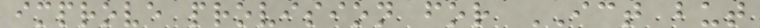improve provision for ICT but
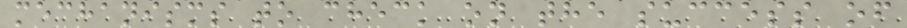mechanisms to check on the success of
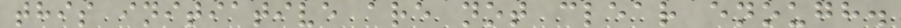this initiative are not clear enough.
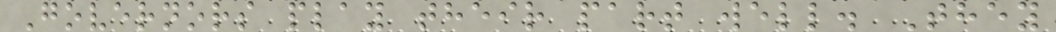Governors play their part well. They
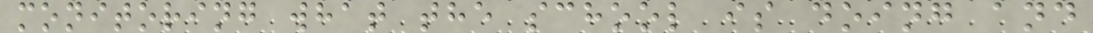monitoring what the school is doing and
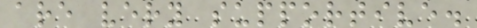are very supportive.
